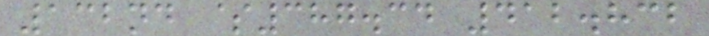132nd $387.34 412.832
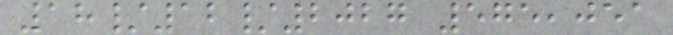18/12/2027 575,051
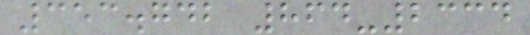353.742 864-2334
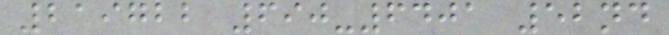219722 690-6401 52nd
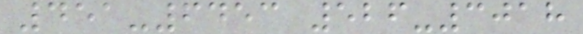451-6453 526-3018
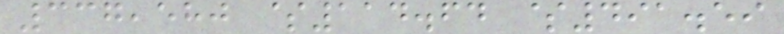337,580 $114.64 $491.59
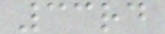33rd
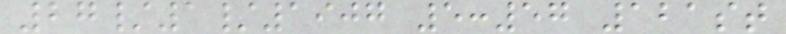27/1/1907 5:57 121st
